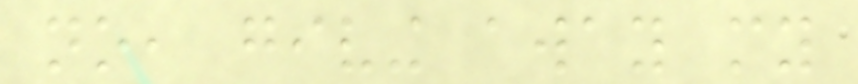no, giving away my
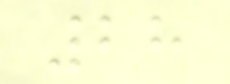28
